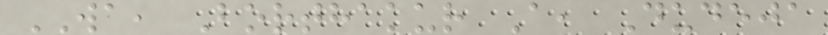WA, Borthakur A, Dudeja
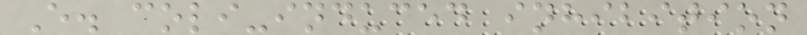E. coli-induced inhibition
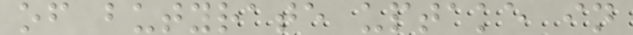of butyrate uptake in
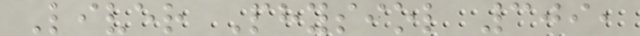Liver Physiol 309,
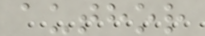author
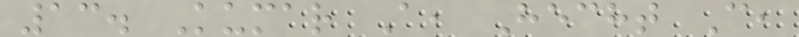13. Kumar A, Hecht C,
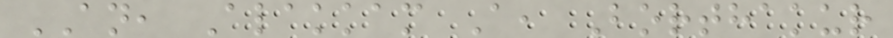AN, Alakkam A, Borthakur
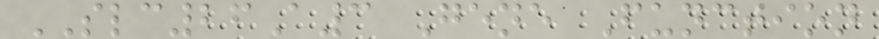SLC26A3 Gene Function
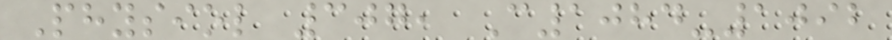Physiol 307, C1084-1092
